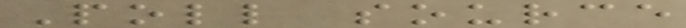Poll source
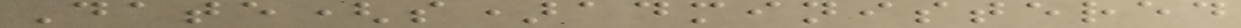Date(s)administered
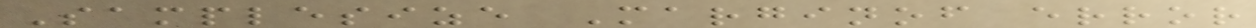Samplesize Marginof error
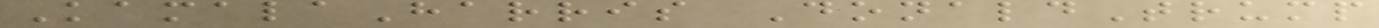KamalaHarris DonaldTrump
